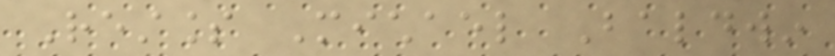Restless Michael Baldwin
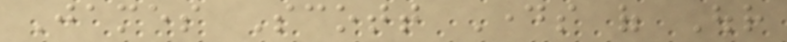James Scott Days of Our
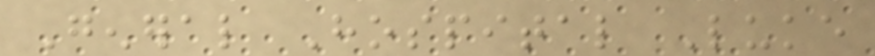General Hospital Luke
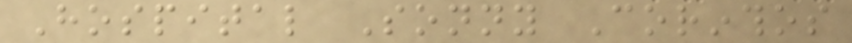Hospital Sonny Corinthos
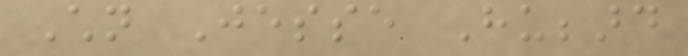Children Jesse Hubbard
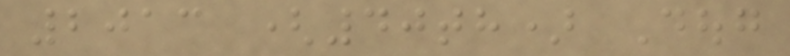2013 (40th) Doug
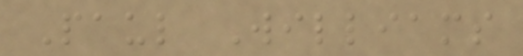Paul Williams
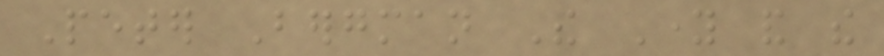Peter Bergman The Young and the
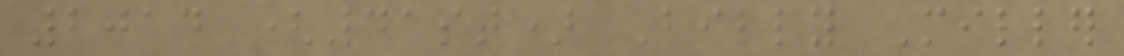2014 (41st) Billy Miller
